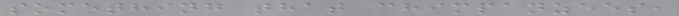something that chimpanzees,
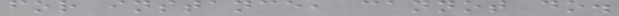for instance, cannot do.
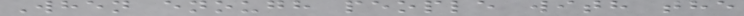When enough people with the
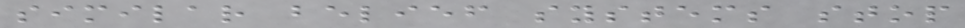similar belief systems stop
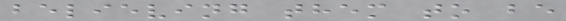believing them to be
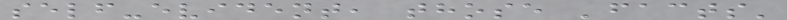self-evident, those 'facts'
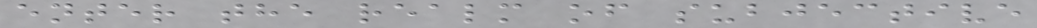enter the realm of subjective
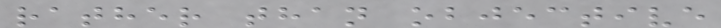rather than objective
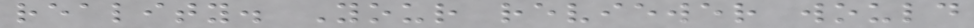reality. Your reviewer would
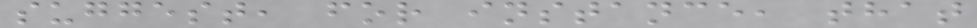suggest, for instance, that
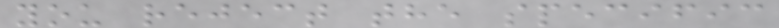you reject the specific
